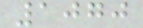1070
